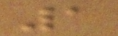1
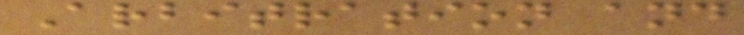Arbitration and
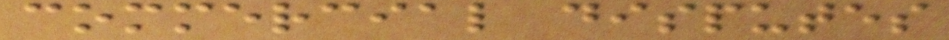commercial disputes
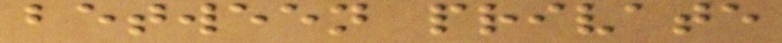between private
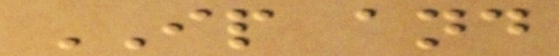IP and
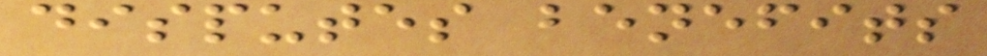disputes benefits
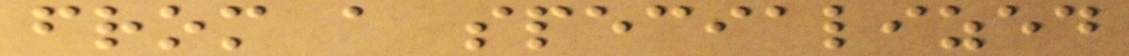from a specialized
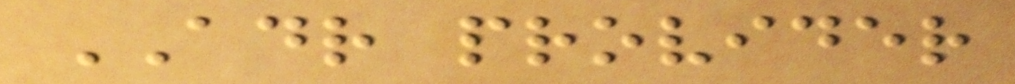ADR provider
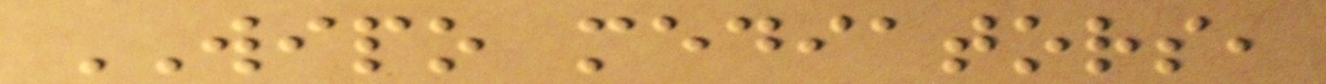WIPO mediators,
